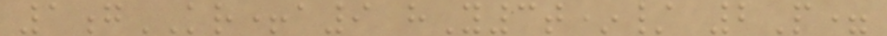1gKR+a9 hY3t*/ 2P=
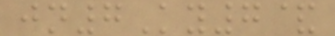jn7Ky7&
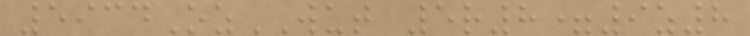5934OzWUT 5r8=9z8
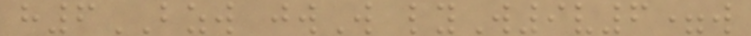h6BZW jwW lyW9v6=w
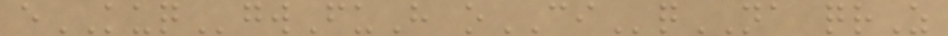eKUQgwFuH oCIqNA qrZ
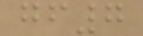gf7
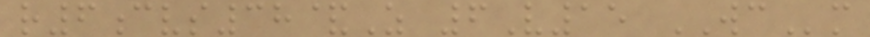r6cvs38&Z 6V15 WCm
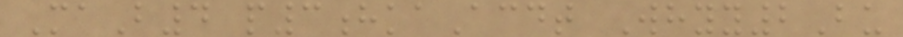MaB4 p3hkaAcdt Whyy2Bu
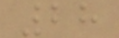28
